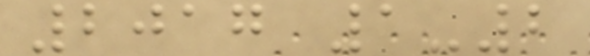2017 1-2
